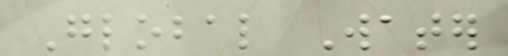Global Water
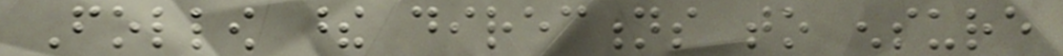Follow these directions to ensure
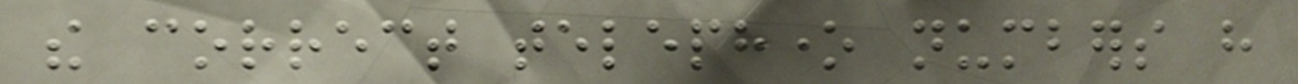the correct telephone numbers have
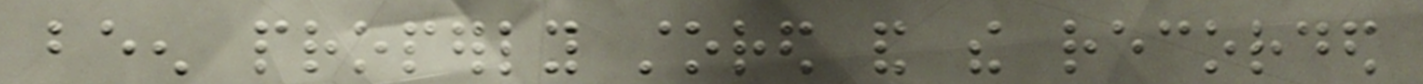been properly stored and the recorded
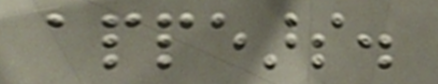appears.
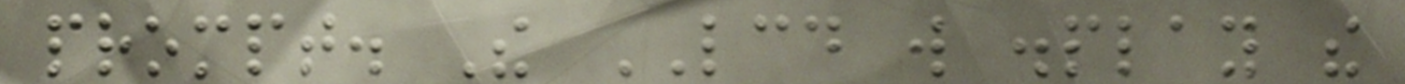prompt. The LCD will display the
